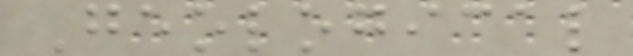Geological
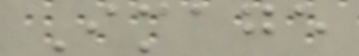Image
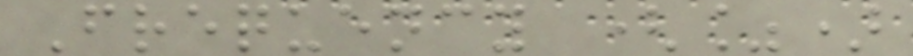Frequency (%)
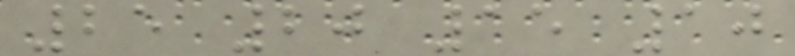25 20 15 10
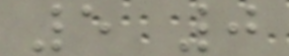5 0
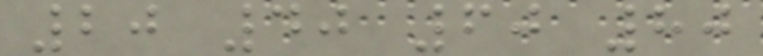20 40 60 80
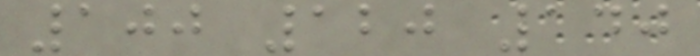100 120 140
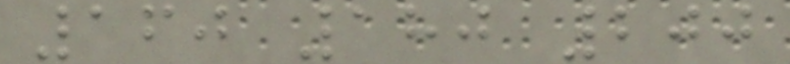160 180 200
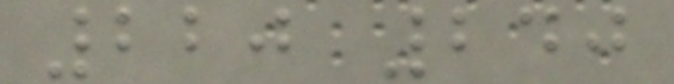220 240
